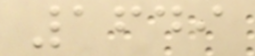1649
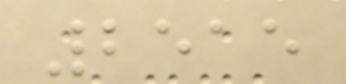2515
